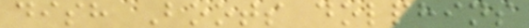dish Boots dolphins
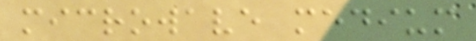microwave medium
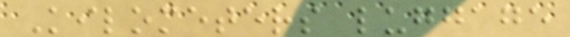Kilometers luggage
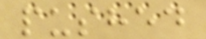pushed
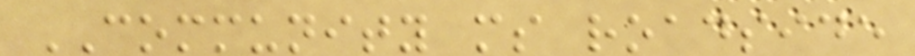COMMUNITY ms roadside
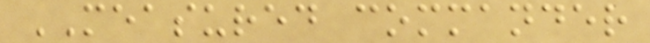MEASURED commander
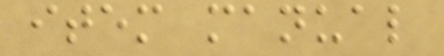item manual
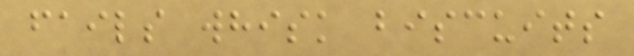fails whisk biscuits
